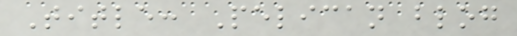Title: Pelican blog
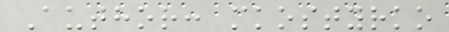Author: mkostyrko
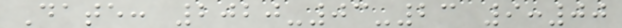Date: 2020-03-23 9:00
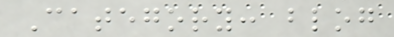Category: blog
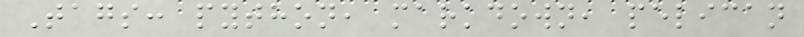Tags: python, markdown, pelican
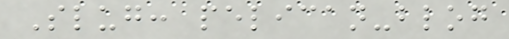Slug: pelican-blog
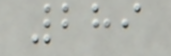289
